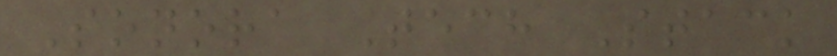Sonora Tech Stack
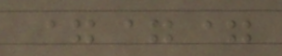===
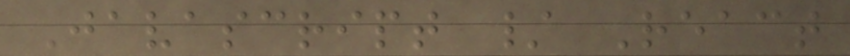Javascript / React
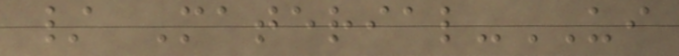/ Material-UI
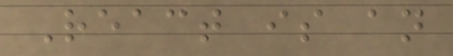React is an
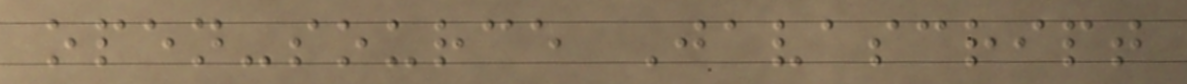open-source Javascript
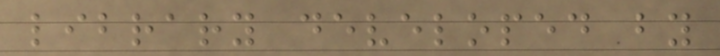library developed by
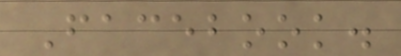Facebook.
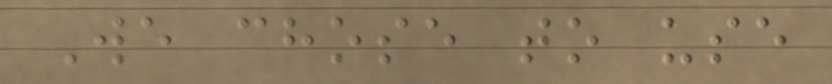We chose to use
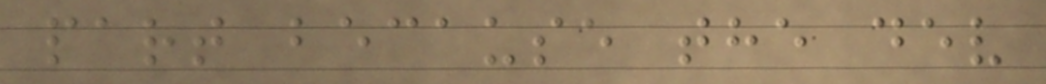part because the dev
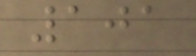101
